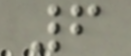6
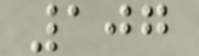107
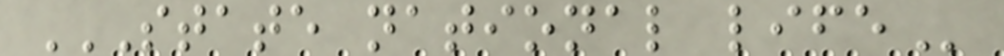STATE NATIONAL LIFE
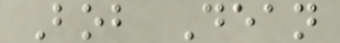Bob Dean
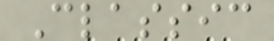Classic
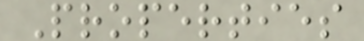Properties
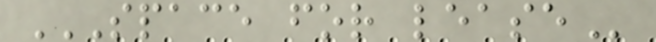SPACE FOR LEASE
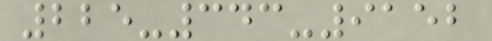225-343-9152
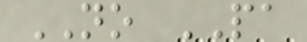NO PA
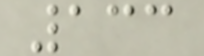133
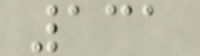131
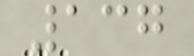137
